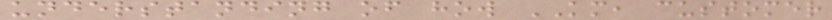understanding of how KM, customer
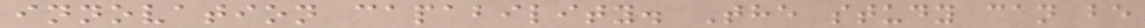innovation capability. The study can be
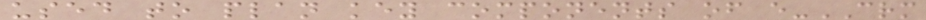used to plan key components of e-CRM
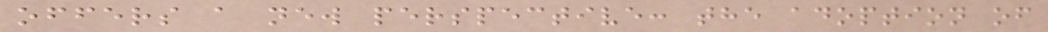offers a new perspective: the adoption of
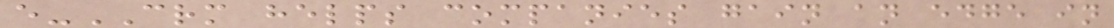e-CRM helps companies gain an edge in
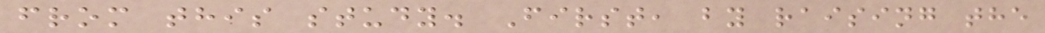from this study. First, by raising the
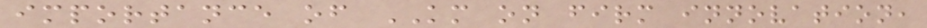importance of KM on firm innovation,
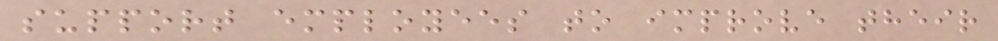support employees to improve their
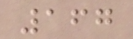167
